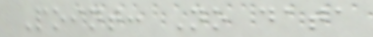Point: No data
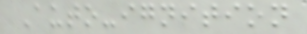Auto-ignition
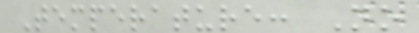Temperature: No
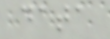data
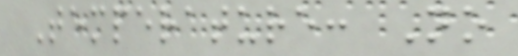Temperature: No
